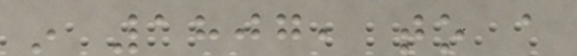in 1807, to a
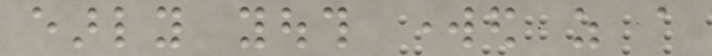early youth worked as a
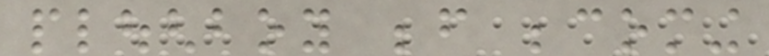ploughboy before becoming
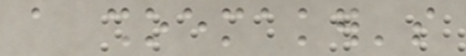a shoemaker's
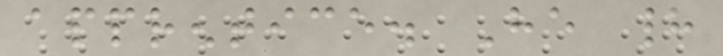apprentice. He had
